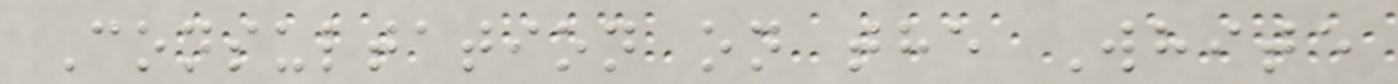Consultation on the White
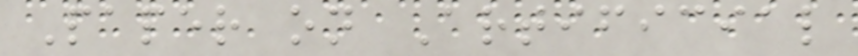Paper on Artificial
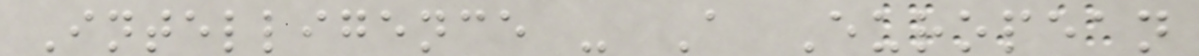Intelligence - A European
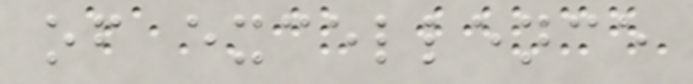of excellence
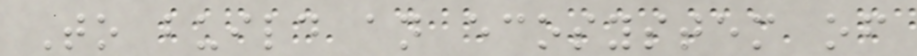To build an ecosystem of
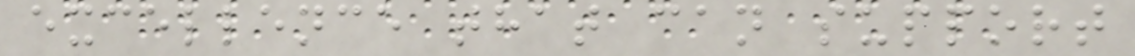excellence that can support
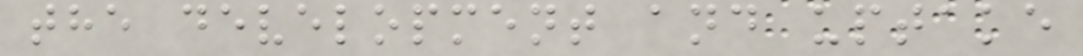the development and uptake
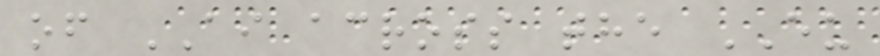of AI across the EU
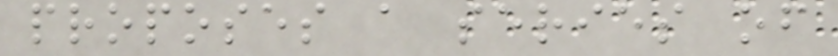proposes a series of
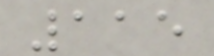115
